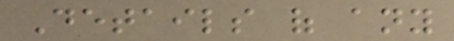Details of any
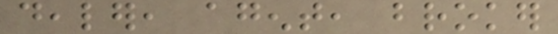dealer, agent, broker
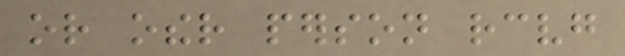or other person receiving
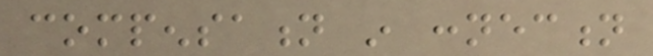compensation in connection
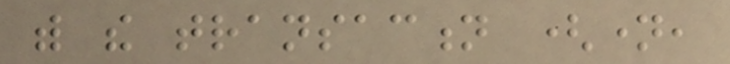with the transaction (name,
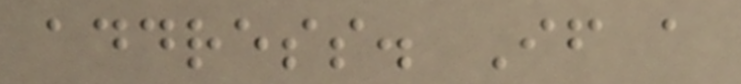address. If a
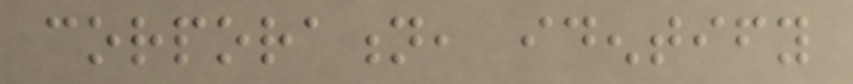corporation, identify
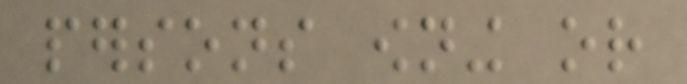persons owning or
